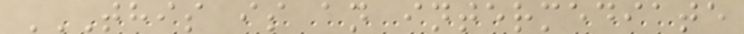THIS IS AN INTERMEDIATE
